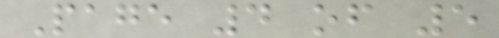Page 4 of 5
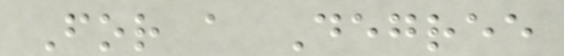For a Degree
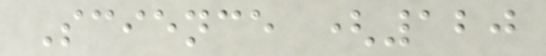Science (120
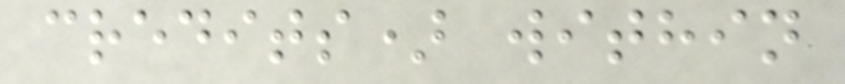credits) within
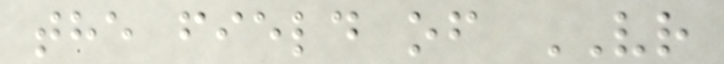the field of VR
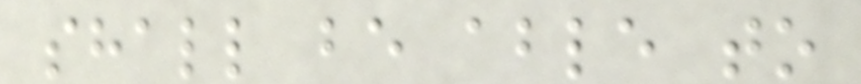shall be able to
